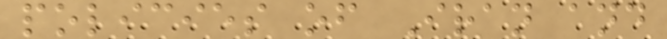policies of Iran and
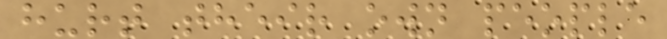hurt their own people
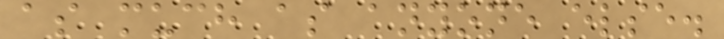as much as anyone else.
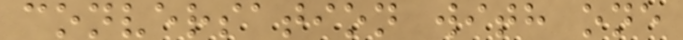conversation with one
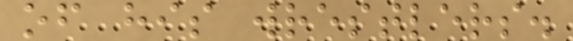of his wrestlers.
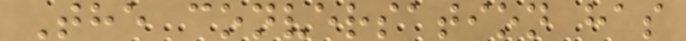The conversation has
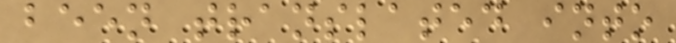been translated into
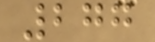277
